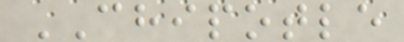CHIPOTLE
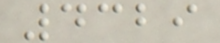4329
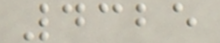4325
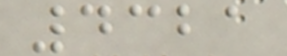4321
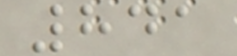841
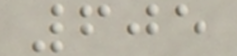605
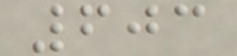603
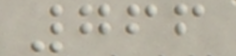766
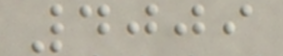4009
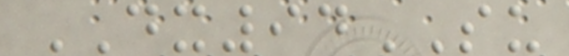DX94SU
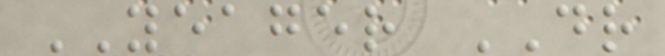YEAGER DR
